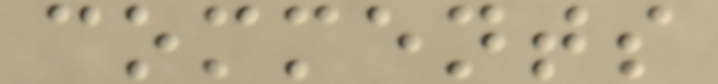comments
